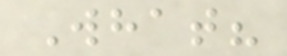What?
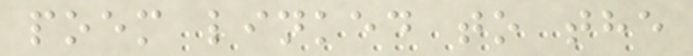poem linked to the
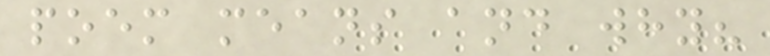poem means and why?
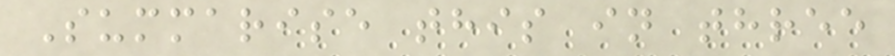Summarise this in three
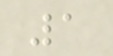1
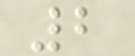2
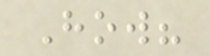How?
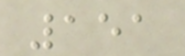151
